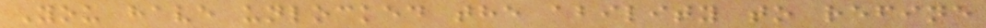You have unlocked the ability to refine
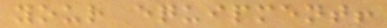your equipment!
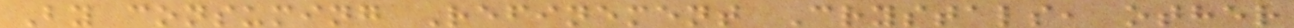By consuming Refinement Crystals, other
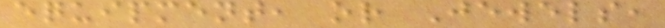equipment, or Jewels,
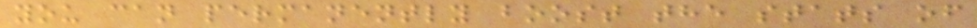you can permanently boost the stats of
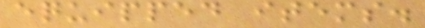equipped items.
